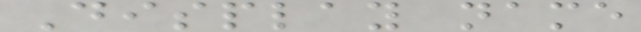Display name
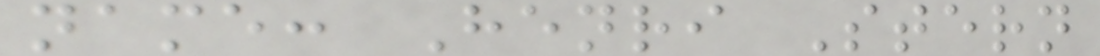name: Henri Stern
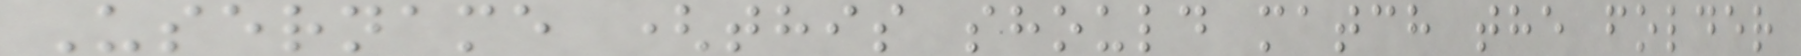Username (this should match the folder
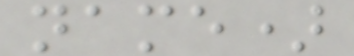name)
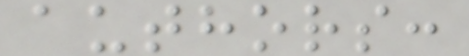authors:
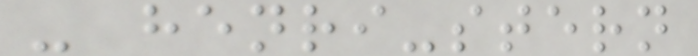- henri-stern
